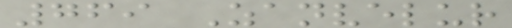769 Zanvelur
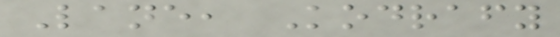Lane, Kodrafy
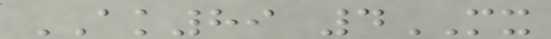AK89 4MX
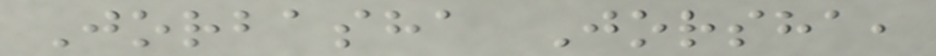Jorbasha Jorsha,
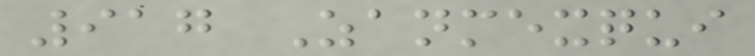917 Zanmexqui
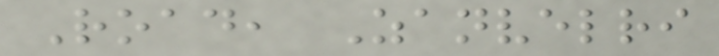Road, Zanvelri
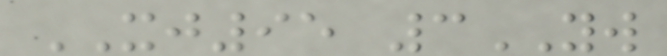XJ95 3YW
